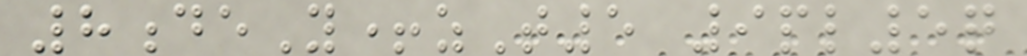8deY+zT5 9pl5q
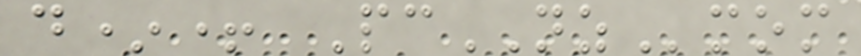d*+ PcNZmom
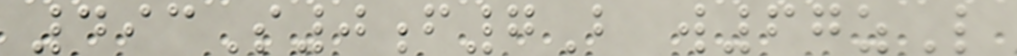493S0f7B w67zL
